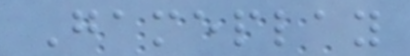Gameplay
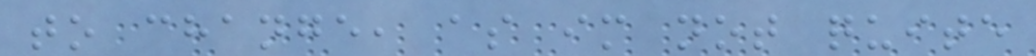to change, as im not quite
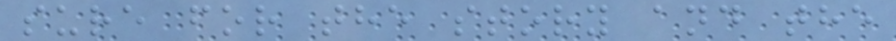sure for the story and the
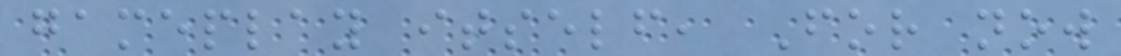gameplay itself, For now
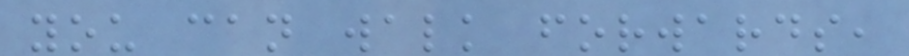you can walk forwards,
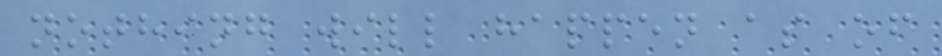nothing will happen as of
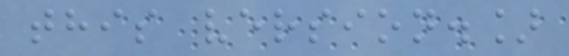this version.]
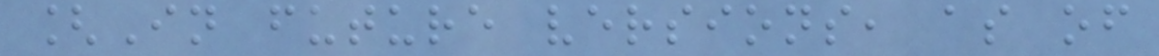[In future versions, as of
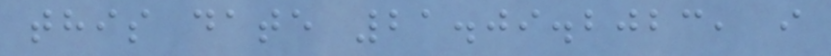this date 21.09.2023, i
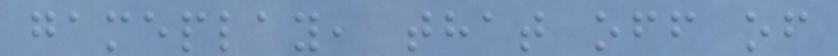gameplay, that off of
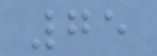75
